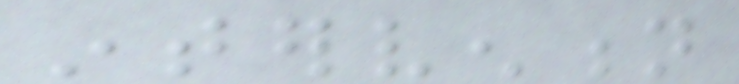intervention
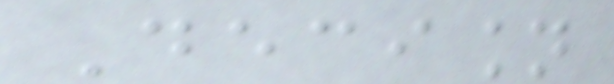Decision
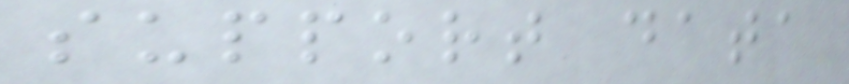support data
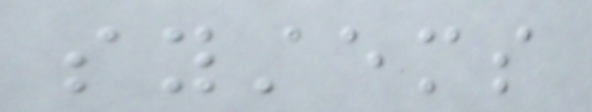systems
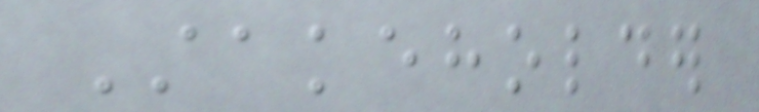Stakeholder
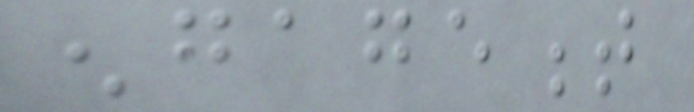engagement
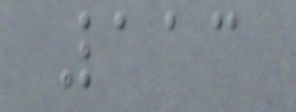113
